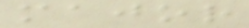major
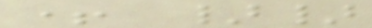+ }}
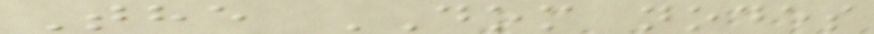The DOM nodes
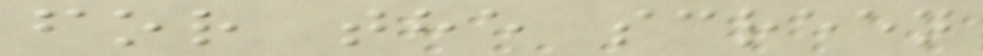for the screen
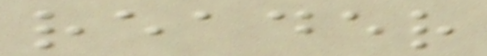reader
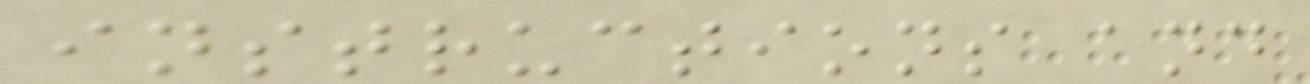instructions and
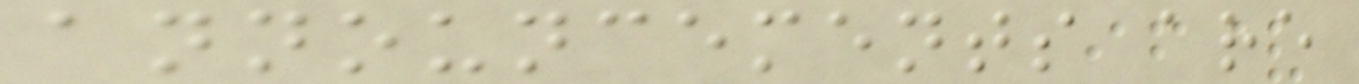announcements are
